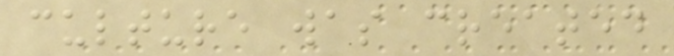culture was created
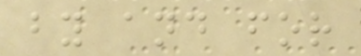by and for
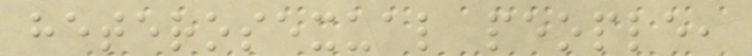heterosexual people,
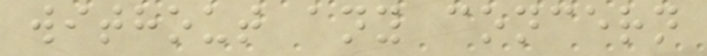without any concern
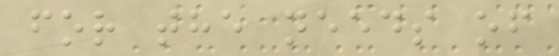for the needs of
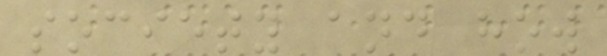society and how
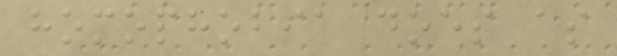homophobia does as
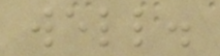well.
